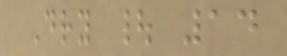Dry | 14
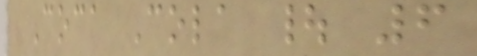Coca Cola | 6
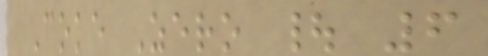Coke Zero | 6
